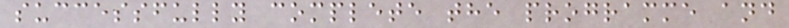successfully complete the programme and
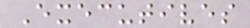Executives
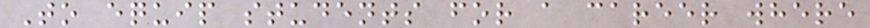To equip students for a career where
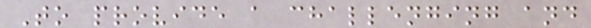To provide a challenging and
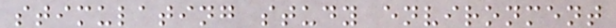stimulating study environment
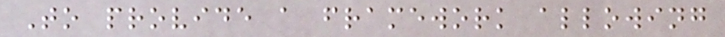To provide a framework allowing
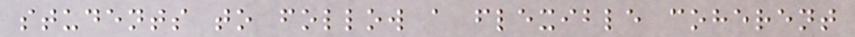students to follow a flexible coherent
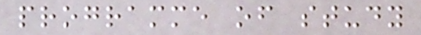programme of study
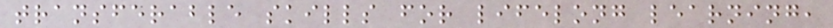transferable skills for lifelong learning,
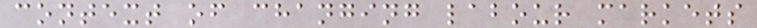context of changing labour markets
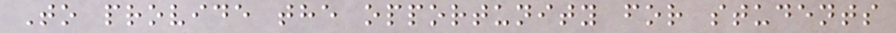To provide the opportunity for students
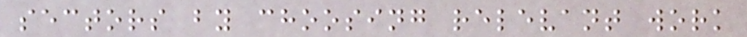sectors by choosing relevant work
